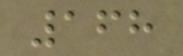168
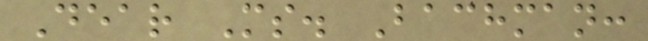Dear Ms. Bachman:
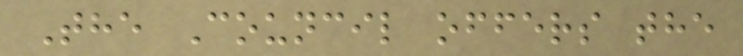The Council offers the
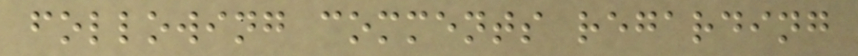following comments regarding
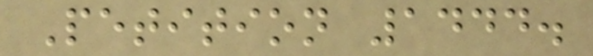Petition 1444.
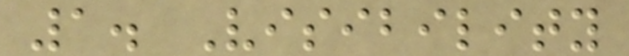1. Visibility
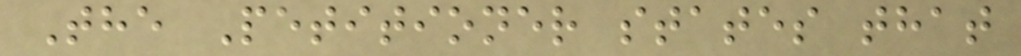The Petitioner states that
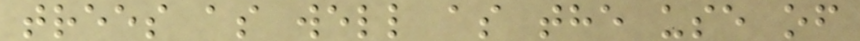trees as well as the use of
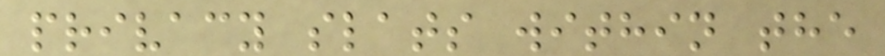privacy slats within the
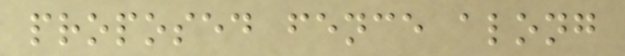proposed fence along
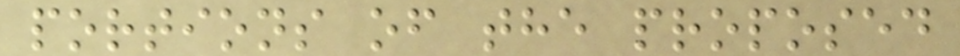portions of the proposed
